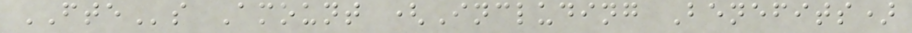FTEs Amount (Including Benefits)
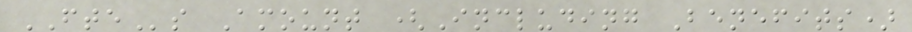FTEs Amount (Including Benefits)
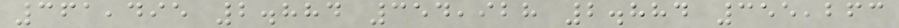361,495 2.884 354,928 2.884 355,263
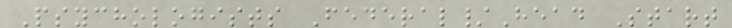Psychologists Federal/Head Start
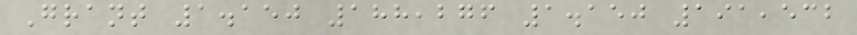Grant 1.150 188,276 1.150 191,532
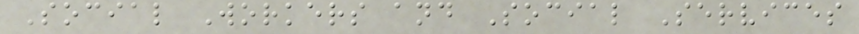Social Workers and Social Services
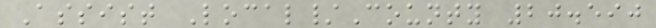Assist Local/County 20.590
